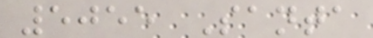5055 Santa
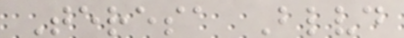Teresa Blvd
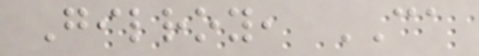Gilroy, CA
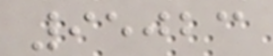95023
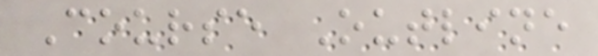Course Outline
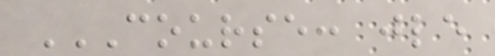COURSE: JLE
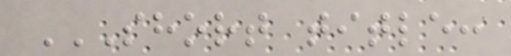SHORT TITLE:
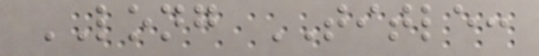LONG TITLE:
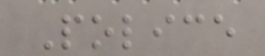Police
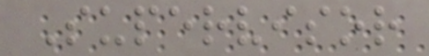Supervisor
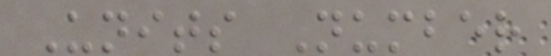Units Number
